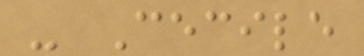- Cecile
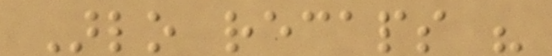Arlo recaps his
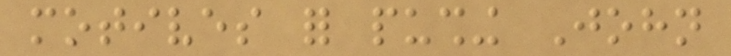motives for pushing John
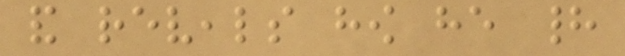and reveals how he had
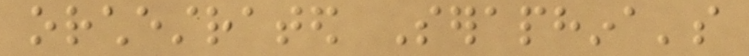orchestrated Seraphina's
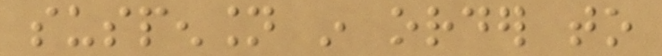suspension in order to
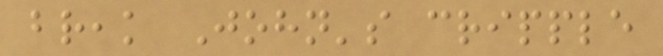break John's cripple
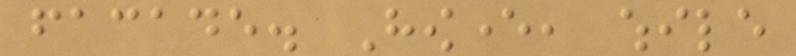facade. However, while
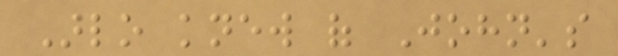Arlo knew of John's
